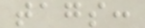tags:
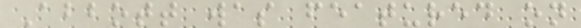Abbott was featured on
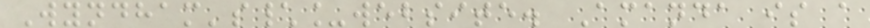Wyndham's\_website. Amanda is a
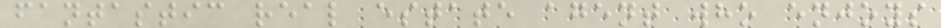fantastic real estate agent who enjoys
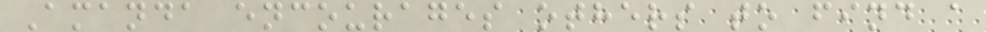Amanda encourages others to find a
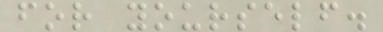for yourself.
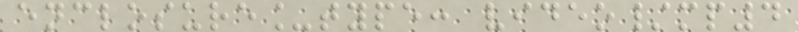enclosure_type: video/mp4
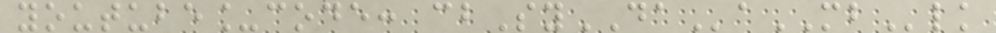youtube_code: cbSyDAaMBlk
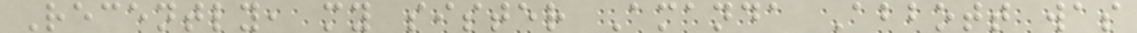Recently, my sister Amanda Abbott was
